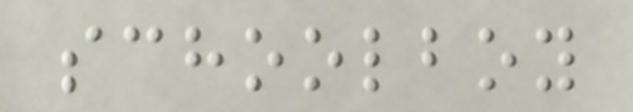schoolboy
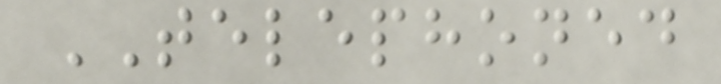TELEPHONED
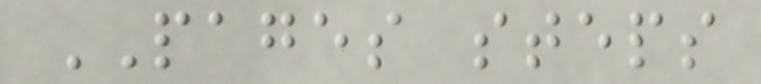PAGES steps
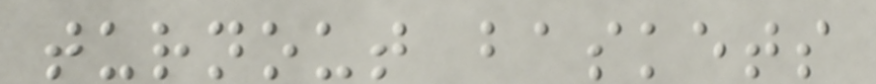turnout baskets
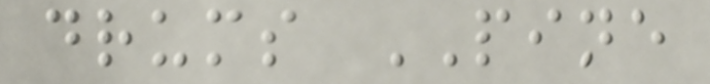drums PINE
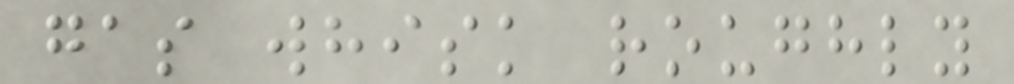gas whisk roughly
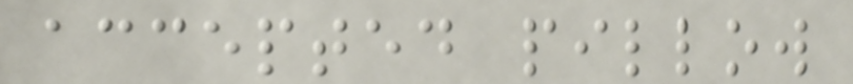accepted pillow
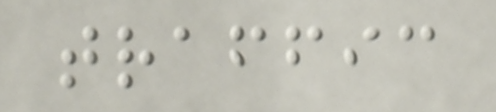traffic
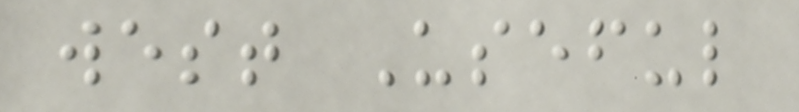west Useful
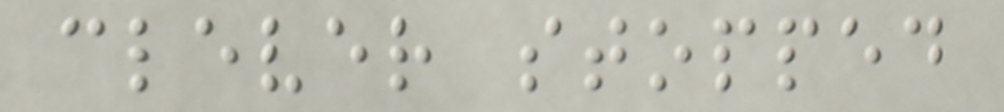clever stopped
